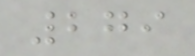279
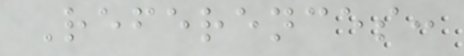References:
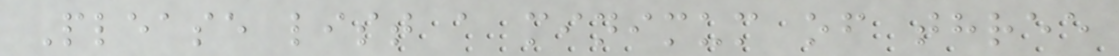Please list a minimum of three
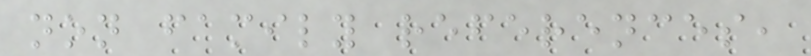non family references,
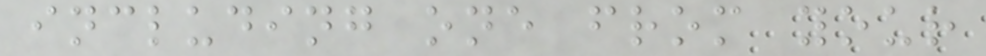including one from your
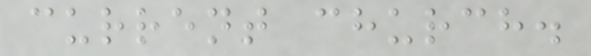current church.
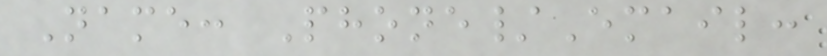Name: Phone/Email:
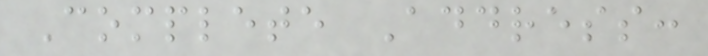Complete Address:
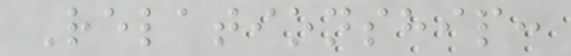Relationship:
